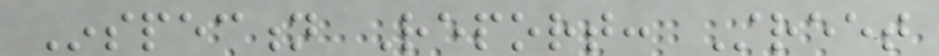Inspection Report: Street
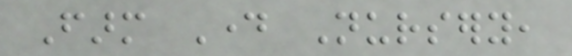Farm Day Nursery,
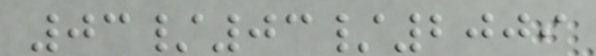03/03/2009
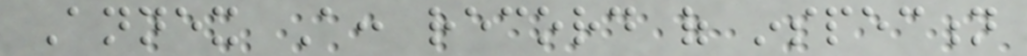Annex A: record of inspection
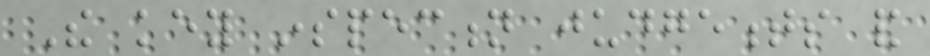The key inspection judgements and
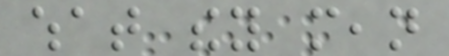what they mean
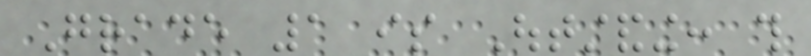Grade 1 is Outstanding: this
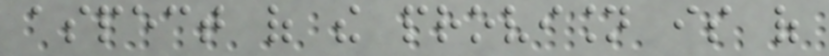aspect of the provision is of
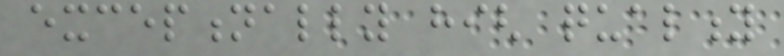exceptionally high quality
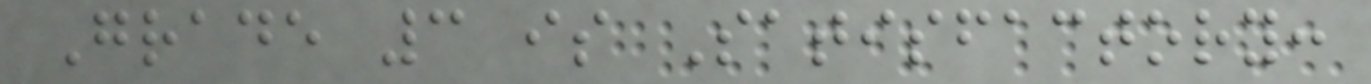Grade 3 is Satisfactory:
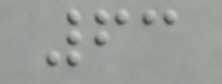63
